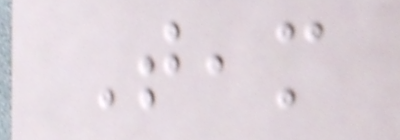Team
